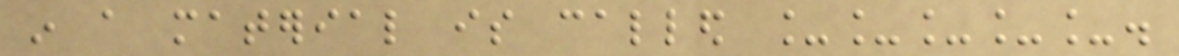in a material is called _____.
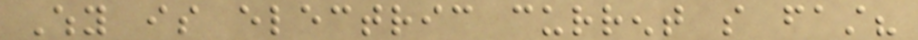Why is electric current so fast?
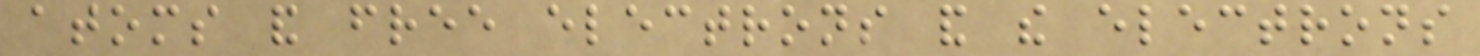atoms and free electrons and the electrons
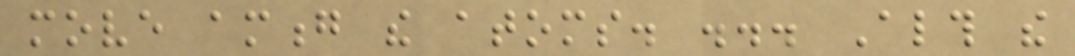move among the atoms. ... Although the
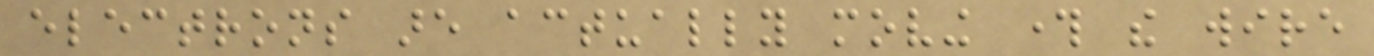electrons are actually moving through the wire
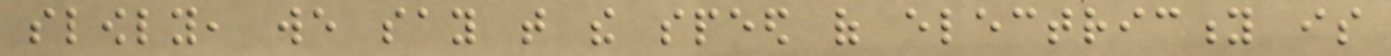slowly, we say that the speed of electricity is
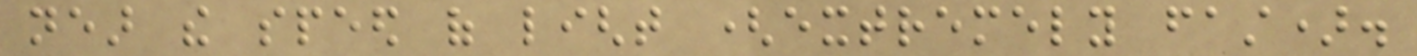near the speed of light (extremely fast).
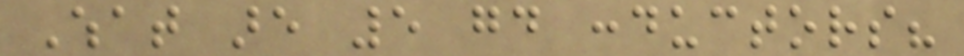What are 5 good conductors?
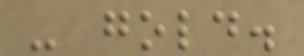- gold.
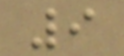9
